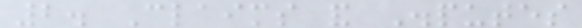2. Claims and Disputes
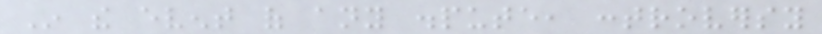In the event of any dispute, controversy
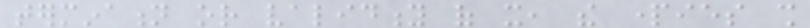termination or validity of it, the parties shall
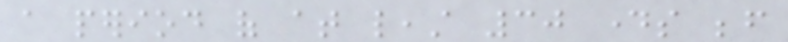a period of at least 30 days before
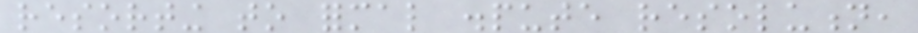resorting to formal dispute resolution,
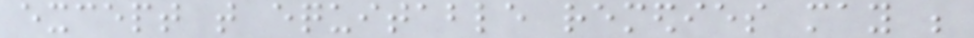except that equitable remedies may be
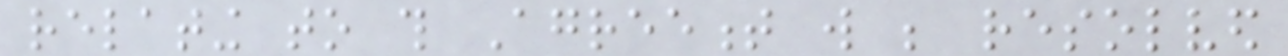relating to this Agreement will be resolved
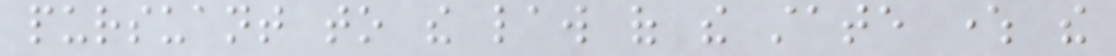pursuant to the law of the state where the
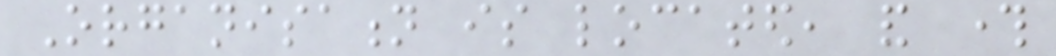Organisation is located, and through
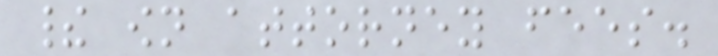their own attorney fees.
